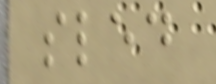sled
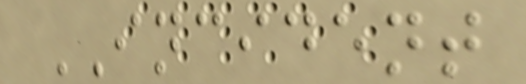INCIDENT
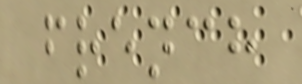french
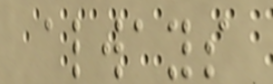always
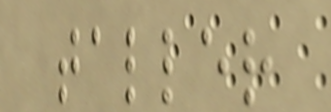taller
